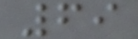69
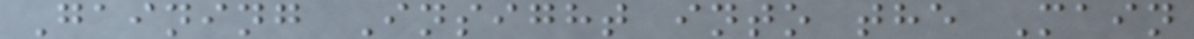Gaining Insight into the Main
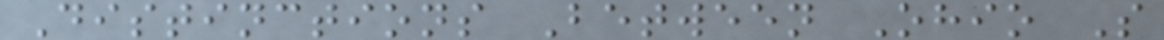Distinctions Between Ohio S
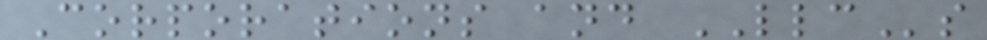Corporations and LLCs
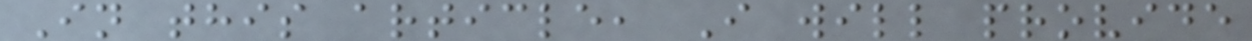In this article, I will provide
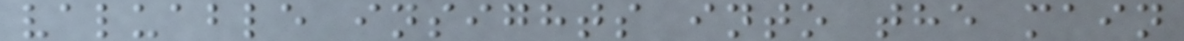valuable insights into the main
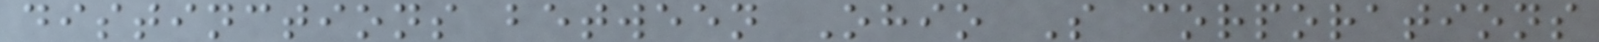distinctions between Ohio S corporations
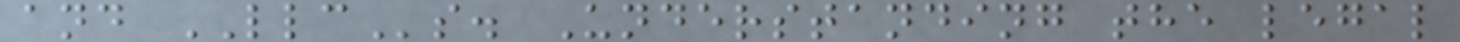and LLCs. Understanding the legal
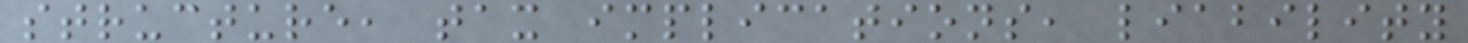structure, tax implications, liability
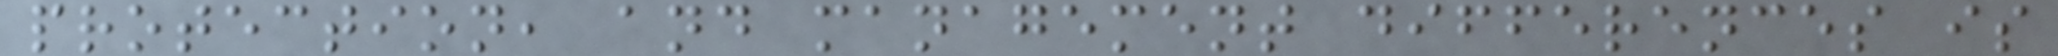protection, and management differences is
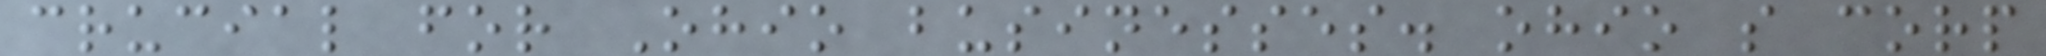crucial for Ohio businesses. ohio s corp
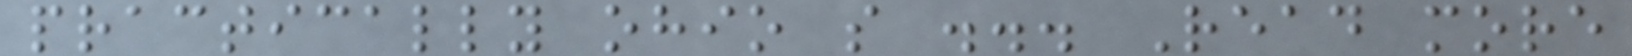practically ohio s ... Read more
